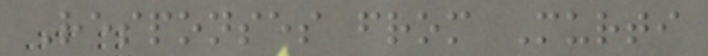Responses from Murti
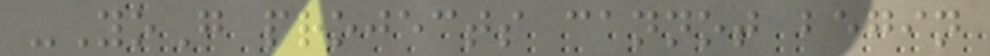-YoG projects cannot begin
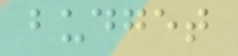budget
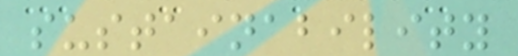sustainability
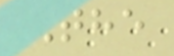The
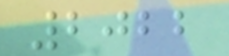2022
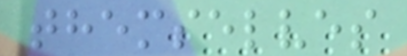themselves
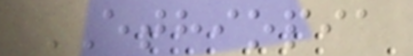ETHIOPIA
